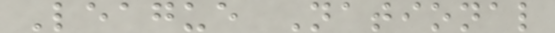League National
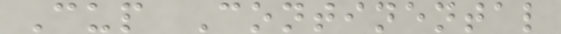Cup Continental
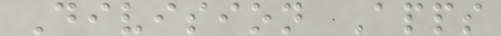Division Apps
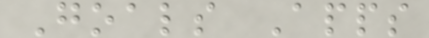Goals Apps
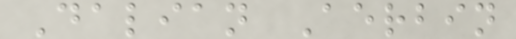Dalian Aerbin
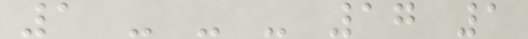1 - - - 17 1
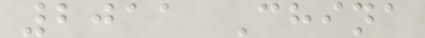2011 China
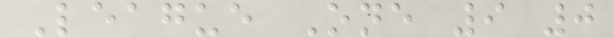League One 9 0
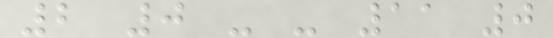2 0 - - 11 0
